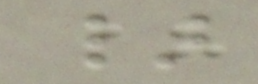}
